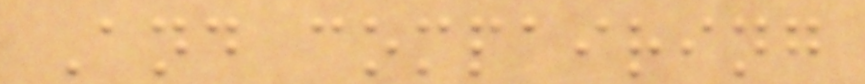And compairing
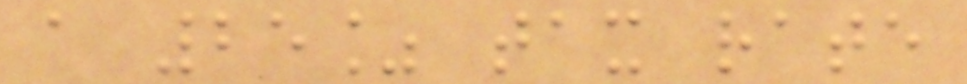a 25% tax rate
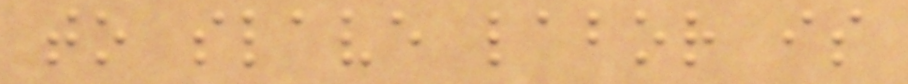to slave labor is
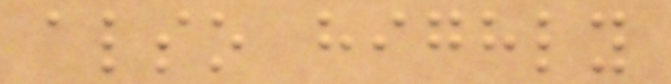also highly
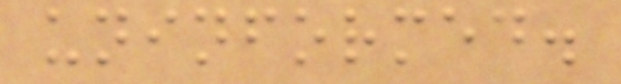uninformed.
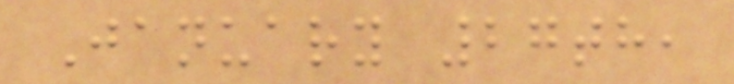January 27th,
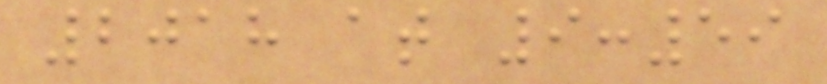2018 at 9:59
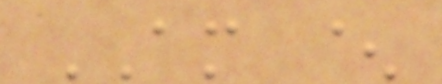AM ^
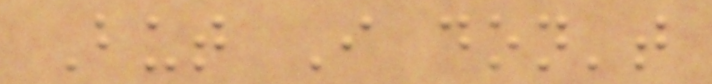But I don't
